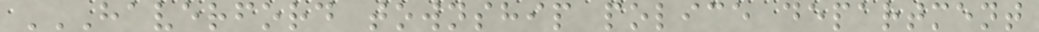HAVERFORD TOWNSHIP POLICE DEPARTMENT
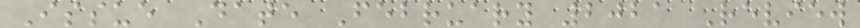Issue Date February 2021 Review
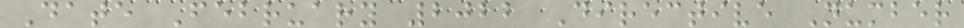Date February 2022 Directive Number
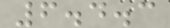6.4.3
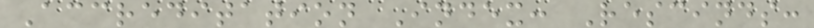Accreditation Index: Rescinds:
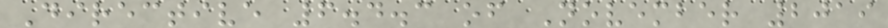Directive 6.4.3 of November 2019
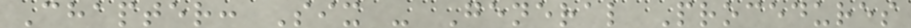Chapter: Six - General Procedures
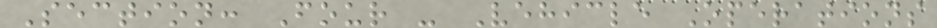Section: Four - Vehicle Operations
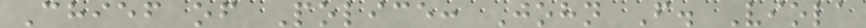Chief of Police: John F. Viola
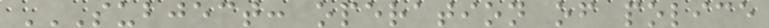SUBJECT: OPERATION OF POLICE
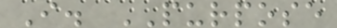I. PURPOSE
